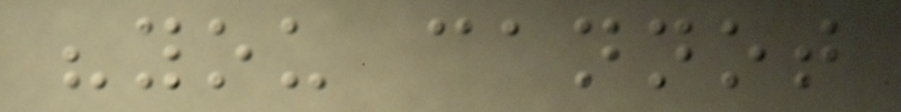"you cannot
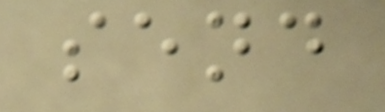send
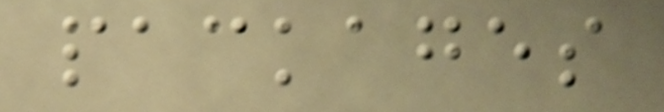packages
